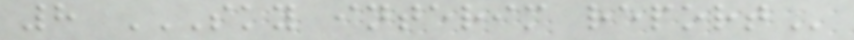8 SKY INTERIM REPORT
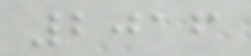2016
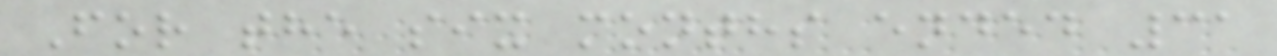For the six months ended 31
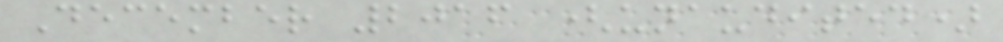December 2016 (unaudited)
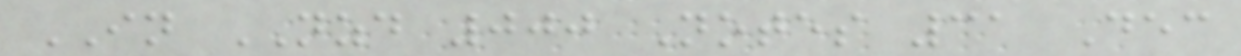IN NZD 000 Notes 31 Dec
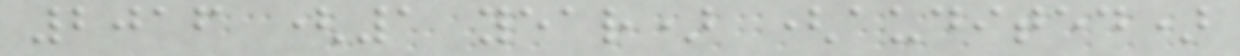2016 (1 year) (audited)
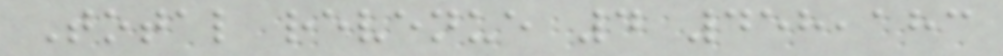Total revenue 4 458,183
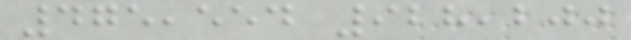475,554 928,200
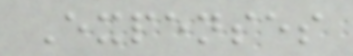Expenses
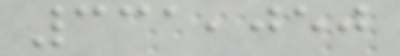331,050
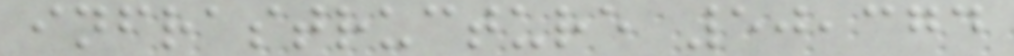infrastructure 50,374
